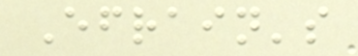Efrain's
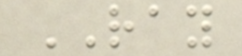RAY
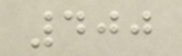400
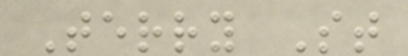Terry St
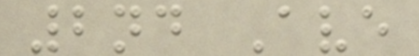2nd Ave
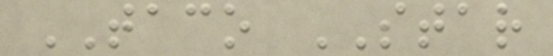TACO STAR
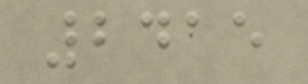2415
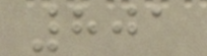801
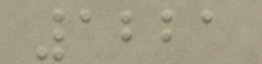1221
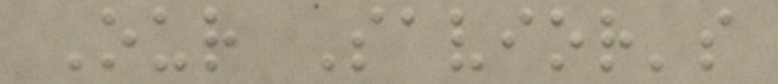Our Savior's
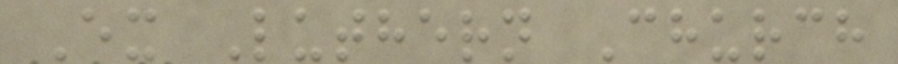Ex Luthern Church
